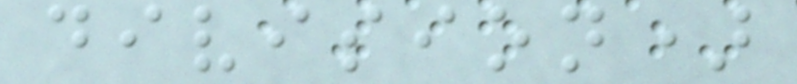division)
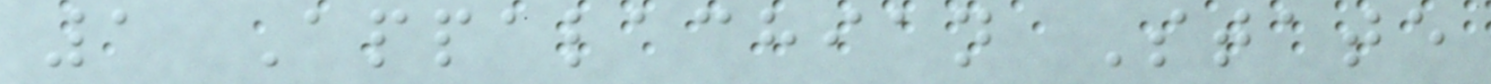1 Appalachian State
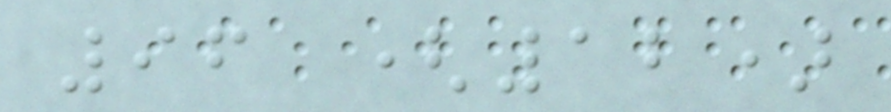96 (12)
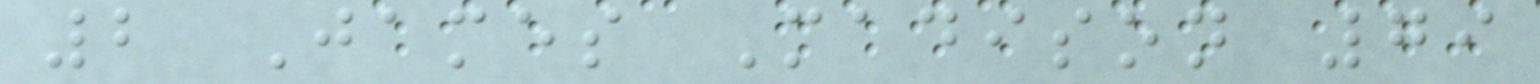2 James Madison 79
